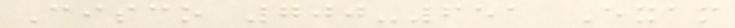Cisco 700-651 Exam
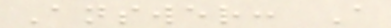Answer: A
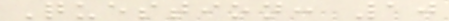Question: 10
